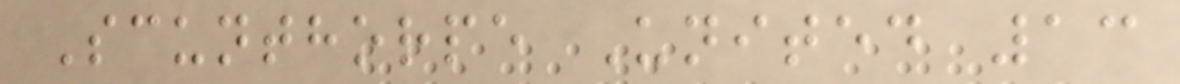Scunthorpe United 13
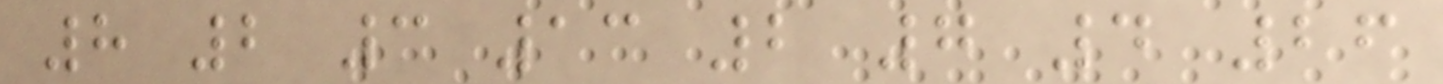8 2 3 13 2 7 4 26
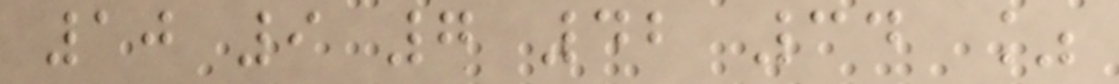10 9 7 42 34 %
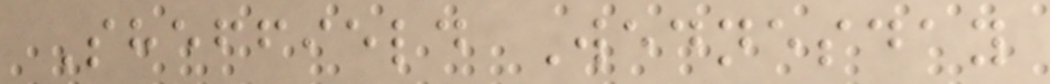Sheffield Wednesday
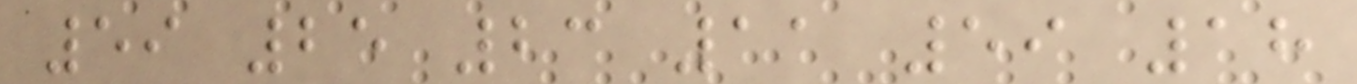59 25 23 11 59 18
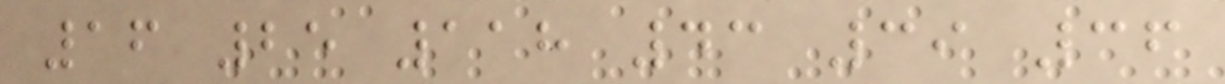16 25 118 43 39 36
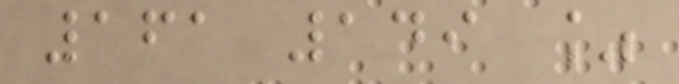161 149 %
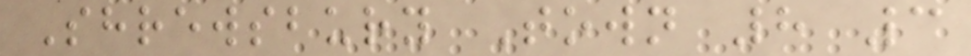Shrewsbury Town 8 3
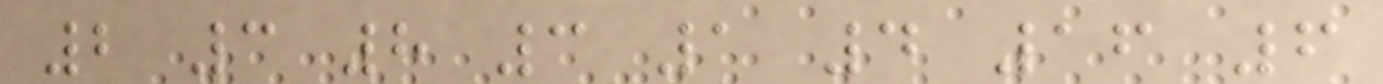2 3 8 3 1 4 16 6
